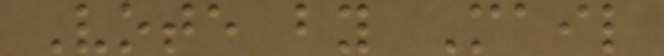Vote by Mail
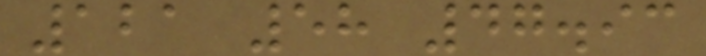121 58 47.93
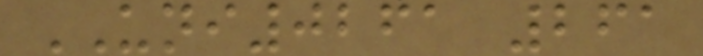UNI0261 261
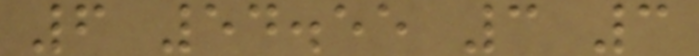6 54.55 3 3
